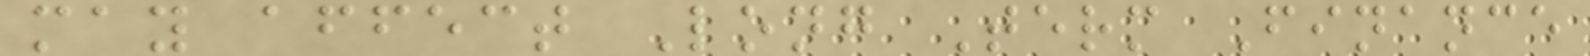may affect Long Term Finance
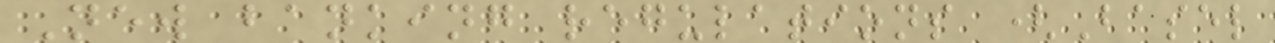New banking regulations (Basel
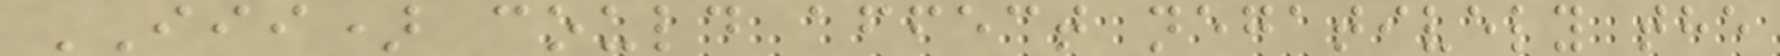III) could affect negatively the
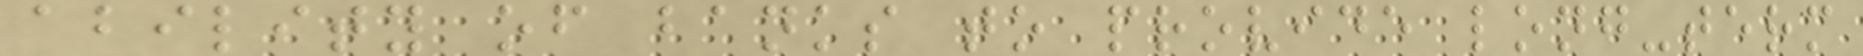ability of banks to provide long-term
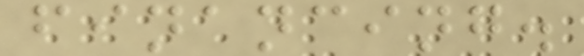financing.
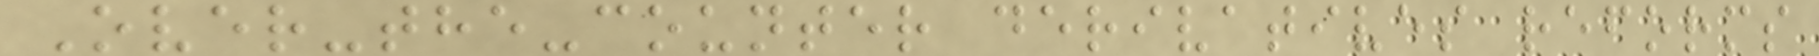Over-the-counter derivatives reforms
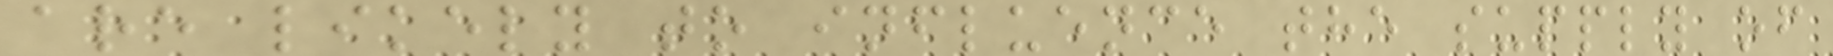are likely to influence the supply of
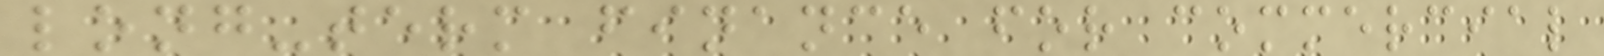long-term finance for commercial
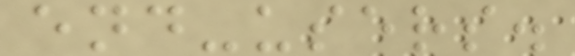end-users.
